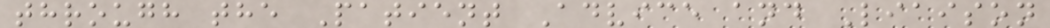through the Patient Advice and Liaison
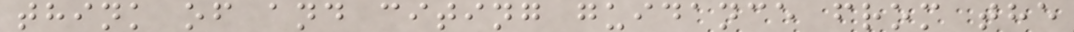think of and citing guidance from the
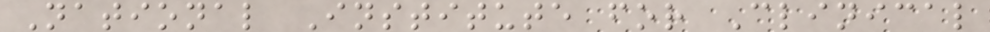National Institute for Clinical
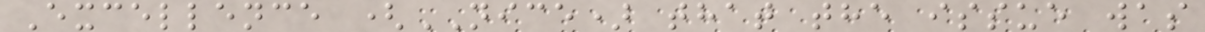Excellence (NICE) that the issue was
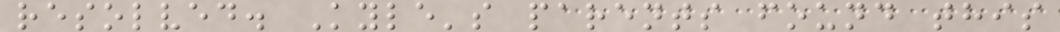resolved. Kyle's parents found this
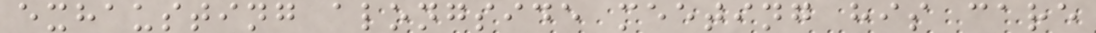exhausting alongside meeting his care
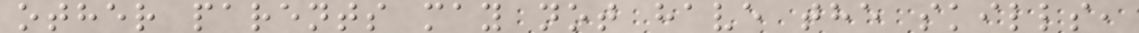other parents may not have the skills,
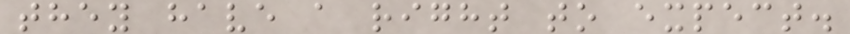they have a right to expect.
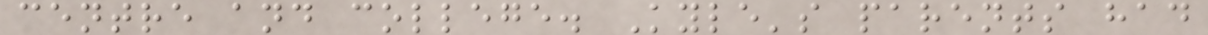centre and college. Kyle's parents had
